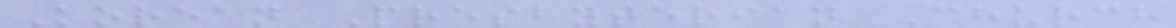Korean Presbyterian Church
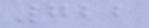722
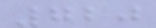720
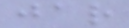jar
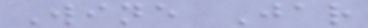Wine Jar
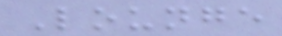Lounge
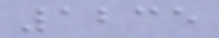1235
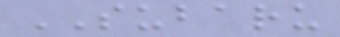SUBARU
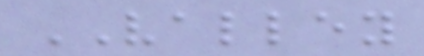VALLEY
